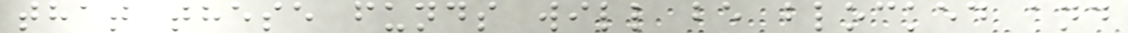that these funds will be blocked and
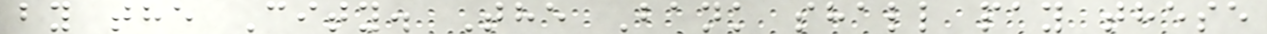by the City. The Bank shall pay these
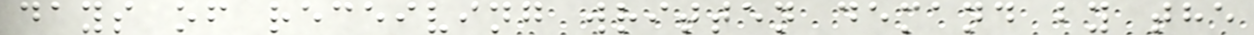days of receiving written demand by the
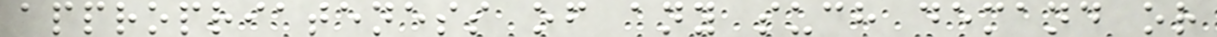appropriateness of any such demand or
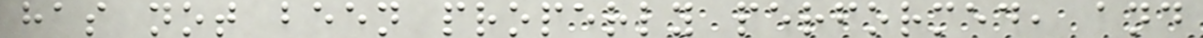has not been properly performed, and
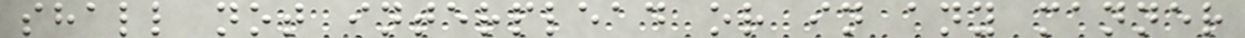shall not interplead or in any manner
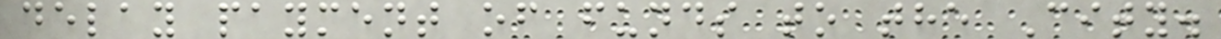delay payment of funds to the City.
